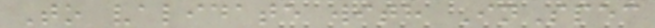To validate with InSpec
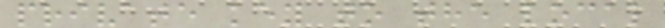private key to the local
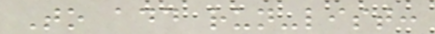To add run-list:
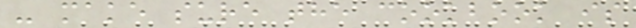- make sure the cookbook is
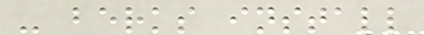- berks install
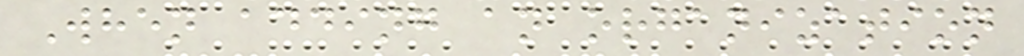When adding an organization
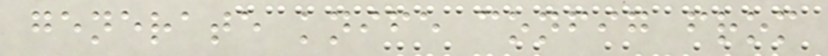generate knife config from
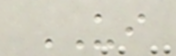UI
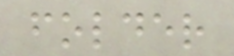folder
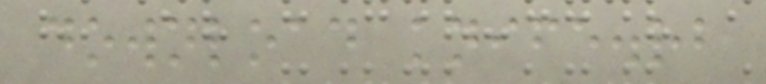download knife.rb
